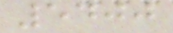5400
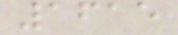1615
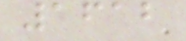1612
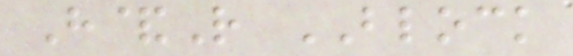H&R BLOCK
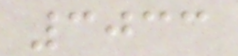3033
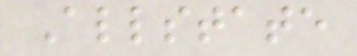Allstate
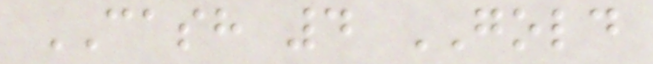CASH 4 GOLD
